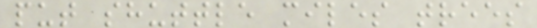put shuttle miles trees
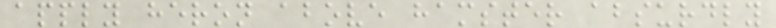apply heron above hamster absurdly
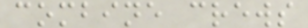combine crews
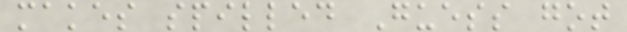makes spilled Guess got
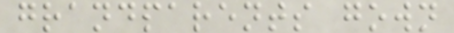grandparents gown
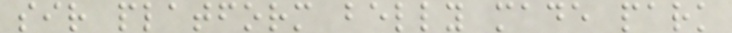sir platform belly made park
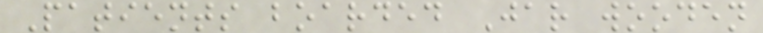Patients boarded Jar wooden
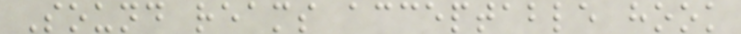Sound reams acceptable hook
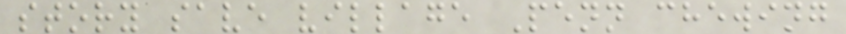story save village Penn chewing
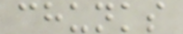chunks
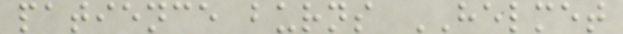patience burns HELMET
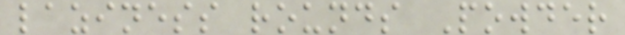laziness rounds Powder
